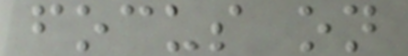focus on
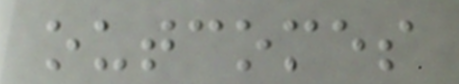outcomes
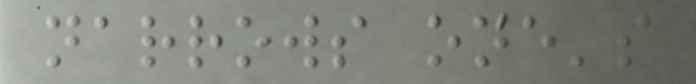narrows one's
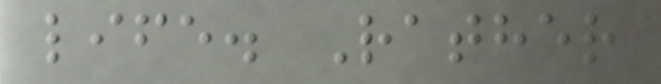life. Rather
